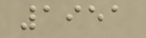1951
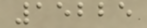15225
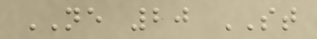NE 20 ST
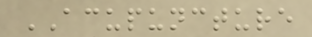ACUPUNCTURE
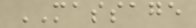MASSAGE
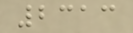2313
